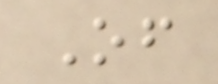Of
